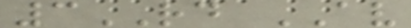3RD AV
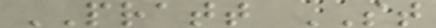PRATT ST
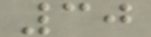30
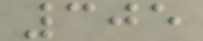305
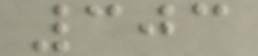303
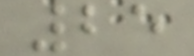25
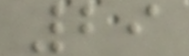29
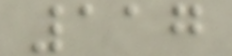117
